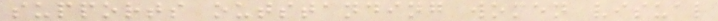supports outstanding women visual
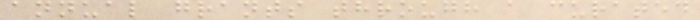annual grants through a curated
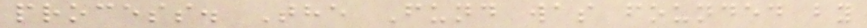process. The Fund was founded by
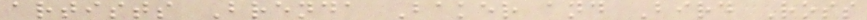artists Brenda Baker and Bird Ross
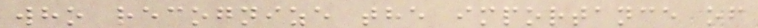who recognize the importance of
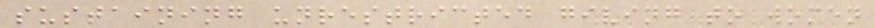sustaining unrestricted giving to women
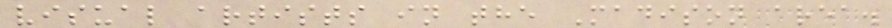visual artists in the Madison area.
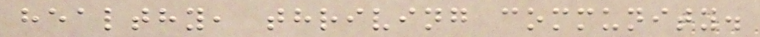healthy, thriving community.
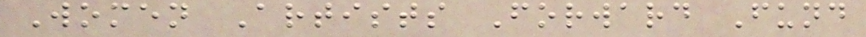Women Artists Forward Fund
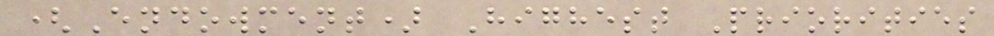(Endowment) Highest Priorities
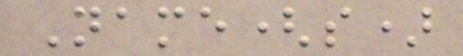Name(s)
